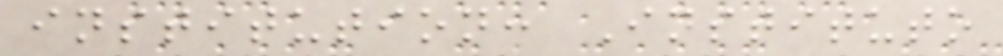institution: Instituto
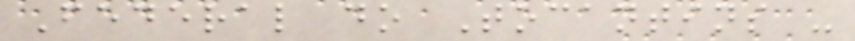Federal do Tocantins -
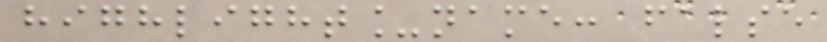highlight_name: false
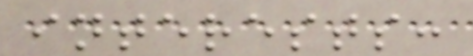interests:
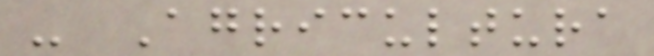- Agricultura
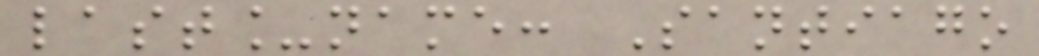last_name: Santiago
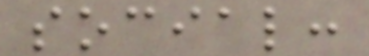social:
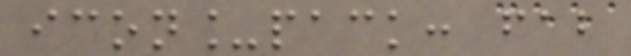icon_pack: fab
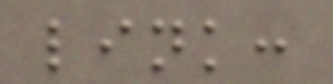link:
